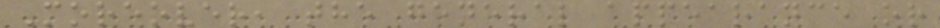Moreover, the general appearance or
